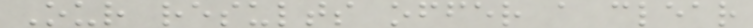Our results offer a clear
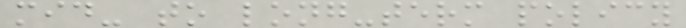mid- to long-term policy
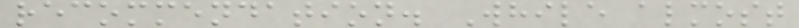recommendation. While almost
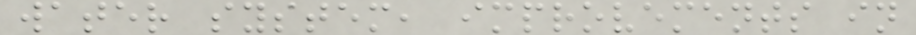water system, improvements in
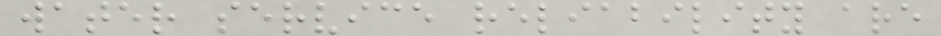water service reliability are
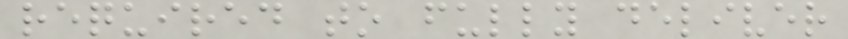required to fully deliver
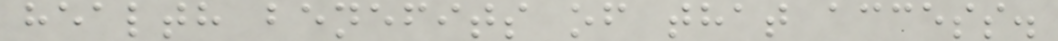health benefits of that access.
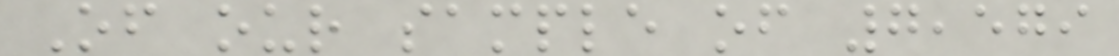Of our sample of 7,579
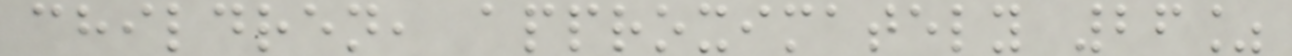children, approximately 26%
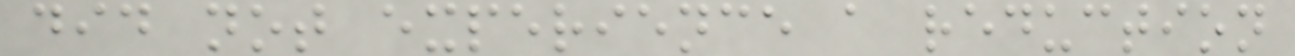did not experience a reduction
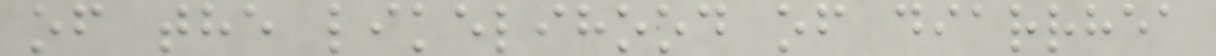of the likelihood of diarrhea
